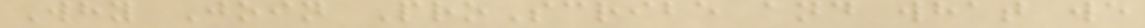Why Join ProScribe and what we
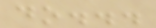do...
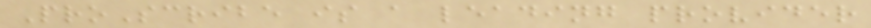ProScribe is a leading provider
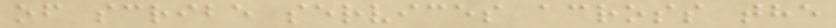of scribe services across the
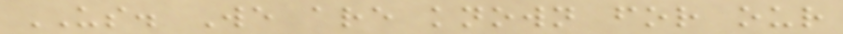US. We are known for our
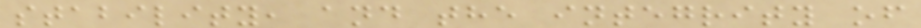stability, and the integrity of
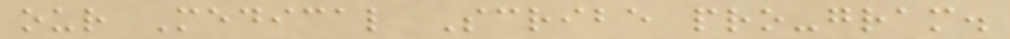our Medical Scribe pro-gram.
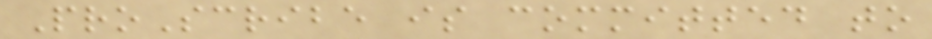ProScribe is committed to
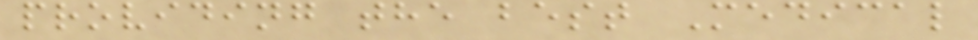providing the best Medical
